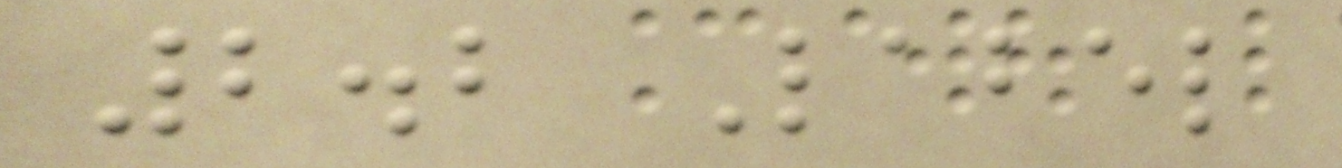2.2 Label
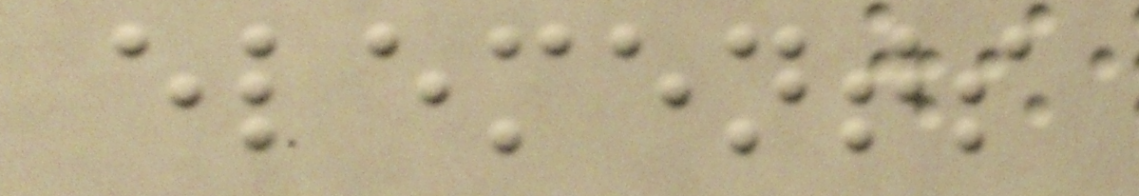elements
